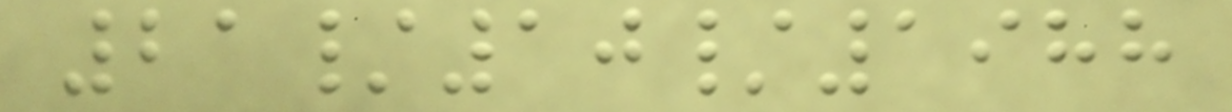21/10/1988
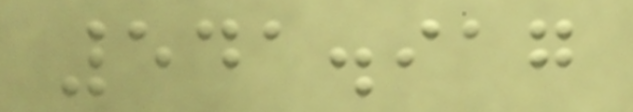541.917
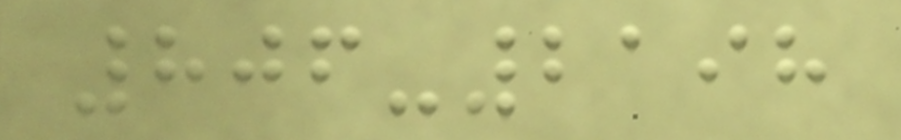806-2198
